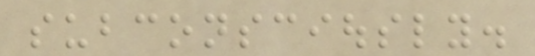subconsciously.
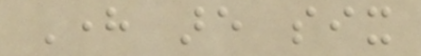Here are six
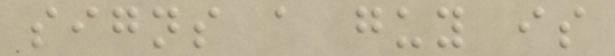signs a guy is
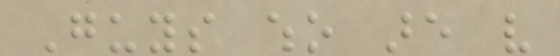Guys who are very
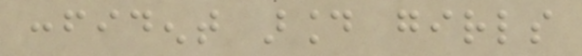confident around girls
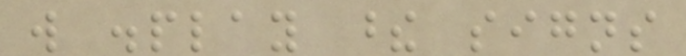will display these signs
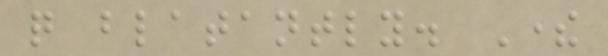quite blatantly. There
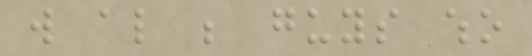will also be guys who
